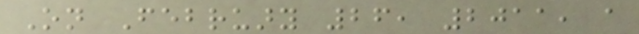On February 26, 2011, a
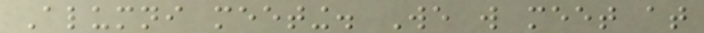Alumni meeting. We will meet at
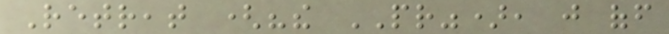Retreat ("the PR"), just off
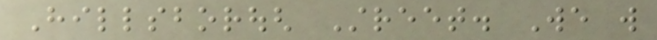Hillsborough Street. We will
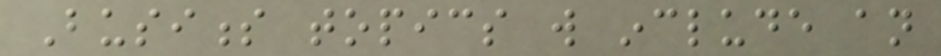Business topics will include an
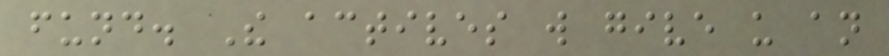fund. The actives will give us an
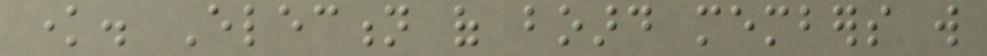know. Election of board members will
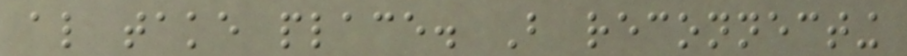also take place. But reconnecting
